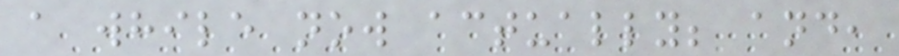a while now actually; and,
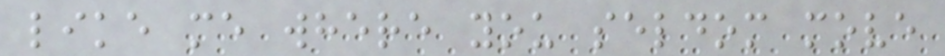like me where you seldom move
